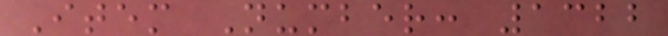Item Number: 1322
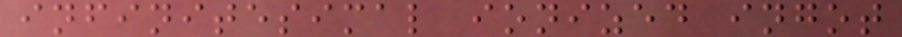infinitesimal ionized ingot
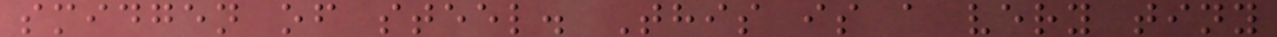smidgen of steel. This is a very tiny
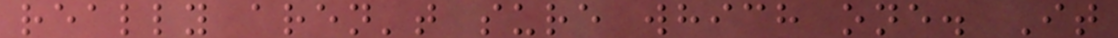really aren't sure which one. It
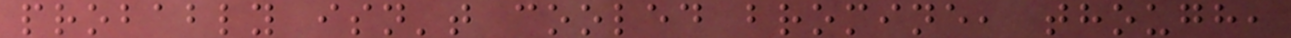probably isn't cooled bromine, though,
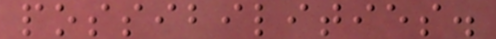possibilities.
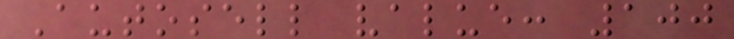Autosell value: 100
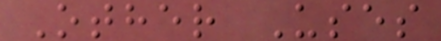Other Uses
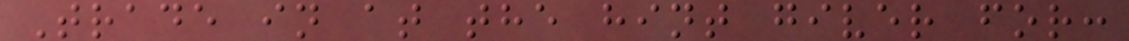Trade in at the hint giver for:
